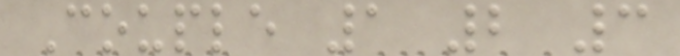Couple 1 2 3
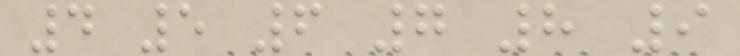4 5 6 7 8 9
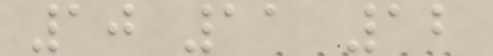10 11 12
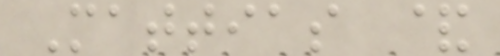Mattias &
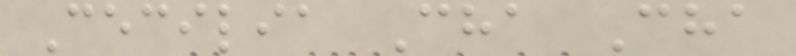Cecilia Cha Cha
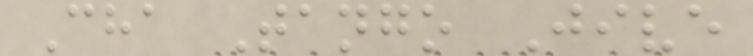Cha Tango Jive
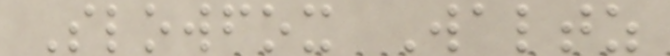Slowfox Waltz
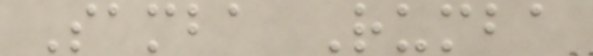Samba Rumba
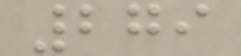279
